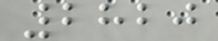2820
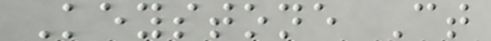Keystone Ct
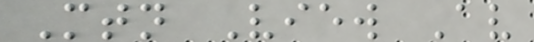Mtn View Av
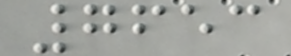7653
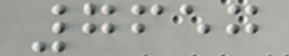7657
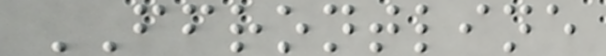FFRONTLINE
